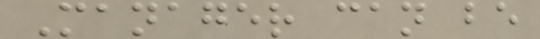Manager can be
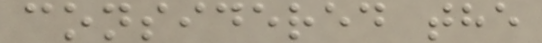considered the
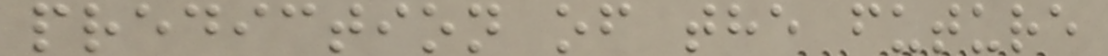prediction of the future
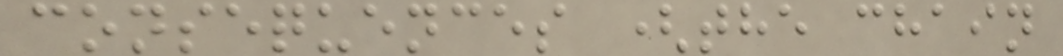consequences (the chain
